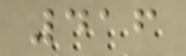416
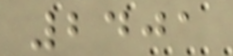2401
